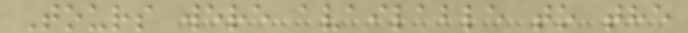Tours were available to the
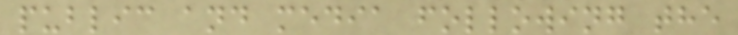public and media following the
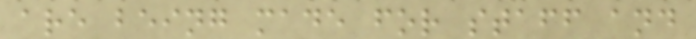are being made for staff and
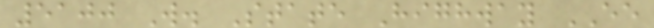5100 W. State Highway EE
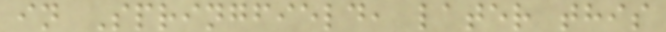in Springfield, later this
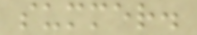summer.
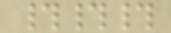###
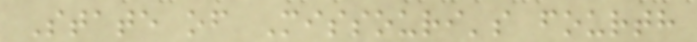State of Missouri's fourth
